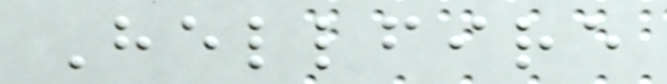Hellfire
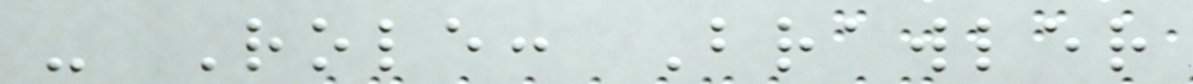- Role: Brawler
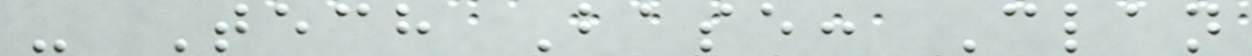- Tech Base: Clan
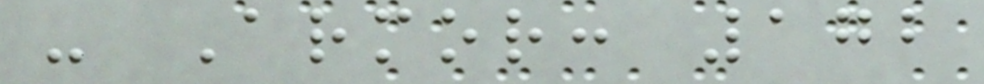- Armor: 172
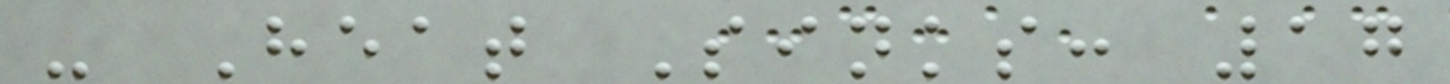- Heat Sinks: 17
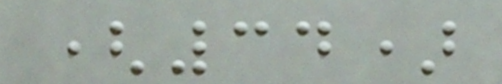(34)
